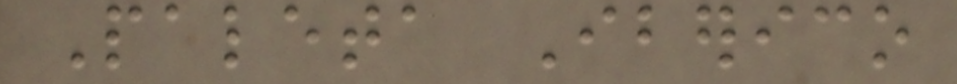Paleta Iberico
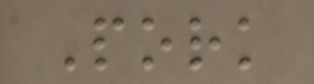Pork
